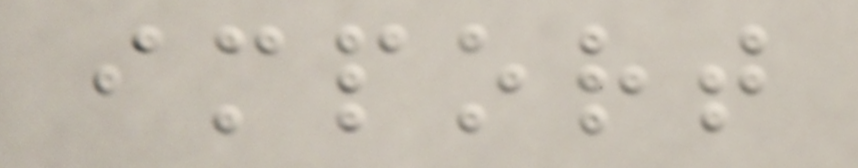import
